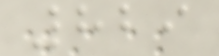829
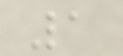1
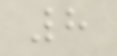8
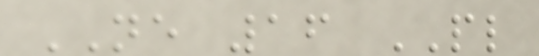NE 16 PL
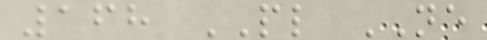168 PL NE
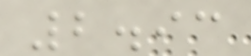2.93
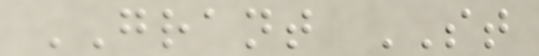GRANT ST
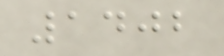1402
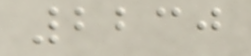2230
